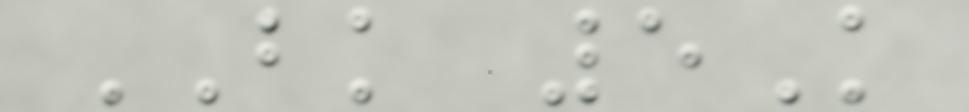BK 5K
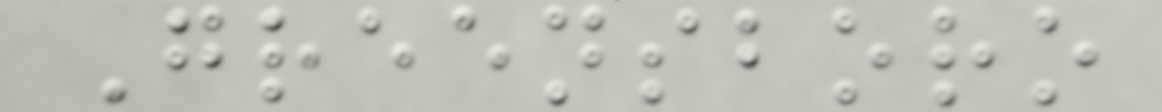Greensboro
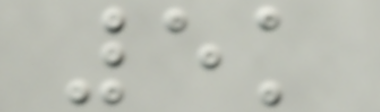5k
